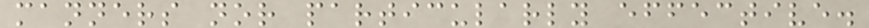manners nor particularly effective.
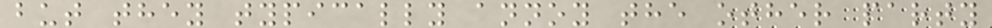but they typically annoy the other party
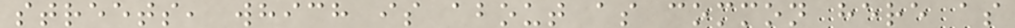streets, which is about as common here as
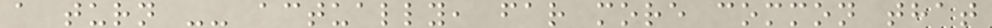a turn -- actually, far more common that
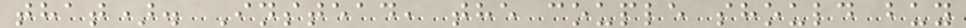that). Instead, the couple should buy
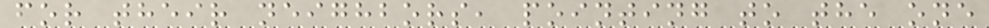for their neighbors, pointing to the one
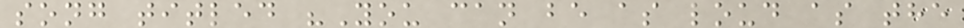song titled "You can be as loud as the
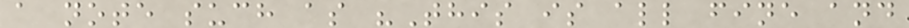a note such as "This is all fine and
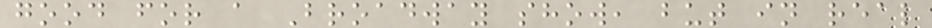good for a Broadway show, but in real
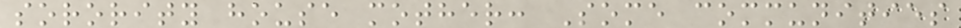sorority house mother: Some communities
